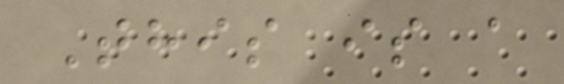This is a
